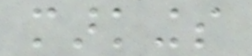markings
